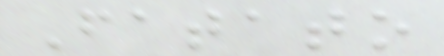Fatato
